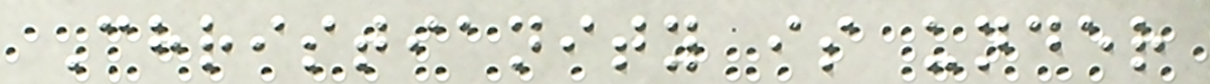Christianity is under
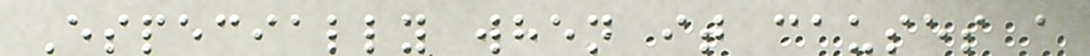Especially when it causes a
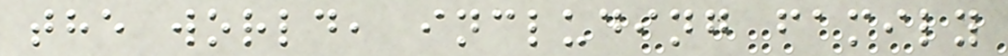the world, including family
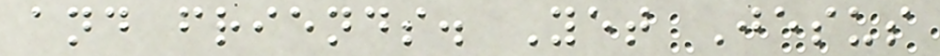and friends. Yet Jesus
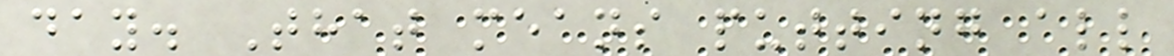day. That means putting all
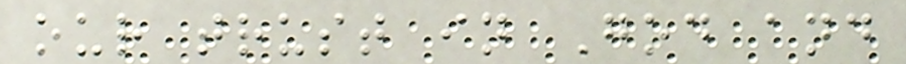our trust in God and
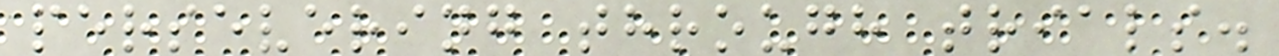persevering through trials.
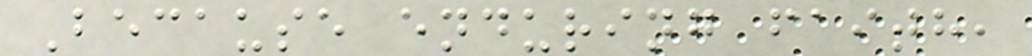Because enduring faith,
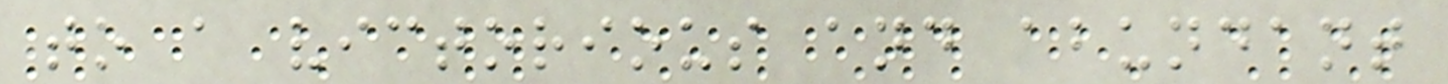to a victorious and abundant
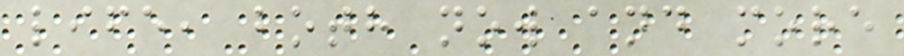life, both now and more
